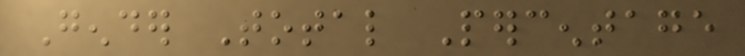Gender Total Percentage
